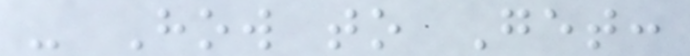- How to Get:
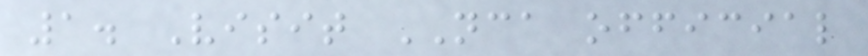1. Visit NCA official
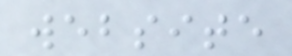website
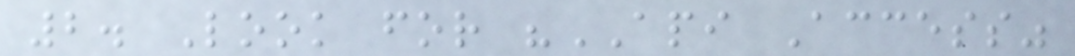2. Look for "API Access"
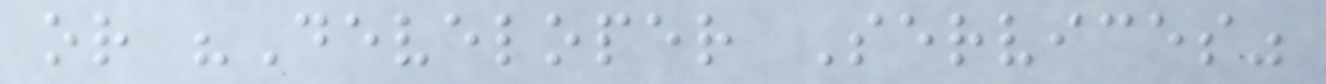or "Developer Services"
